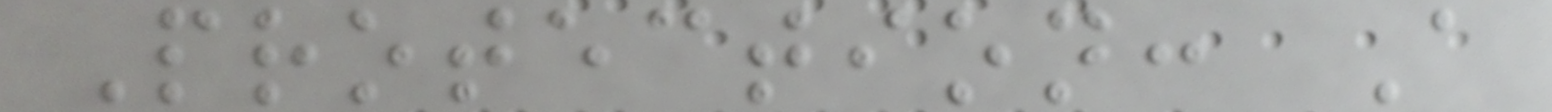Protection: A
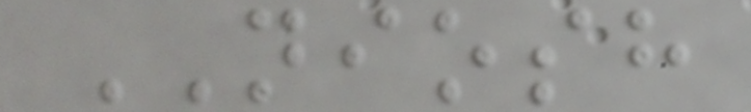NIOSH
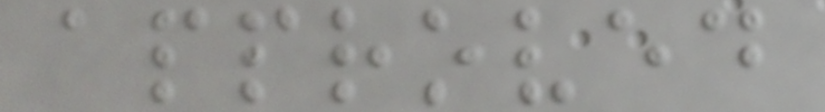approved
